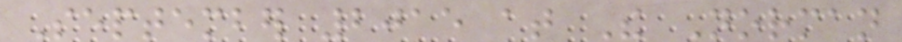September 2015 at The Norman
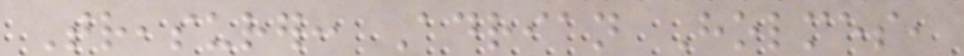Treasurer: Adrian Holmes,
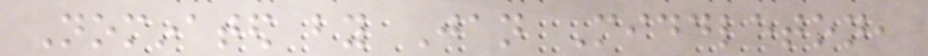Nominated by Jan Middleton,
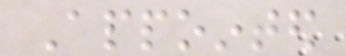Appointed
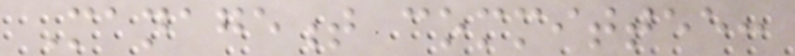Management committee:
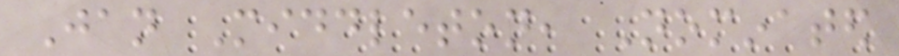Jan Middleton, Nominated
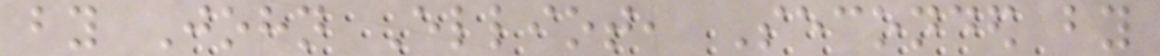by John Elliot, Seconded by
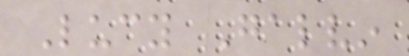Lucy Galvin
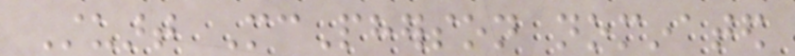Stuart McPherson nominated
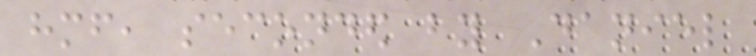himself, seconded by Daniel
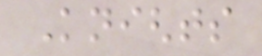Knights
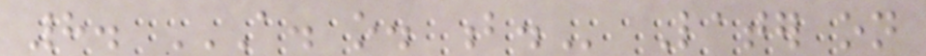8. A. O. B. Later on
